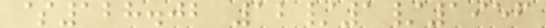$128.02 12/1/1956
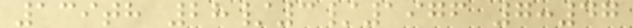139th 28/3/1976 7:47
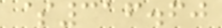$316.60
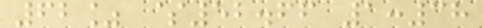62% $52.66 1:38
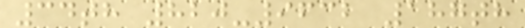34th 820-9632 187th
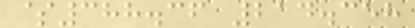$388.36 214.358
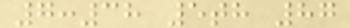7:38 5th 87
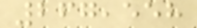267,558
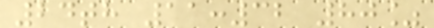24th 11:32 80%
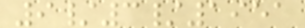9/3/1951
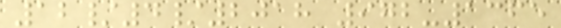12/4/2018 972-1365
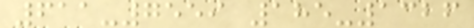611-7559 185-1326
